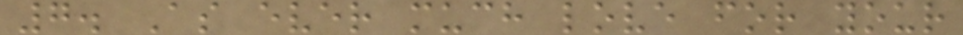7. As ever much love for your
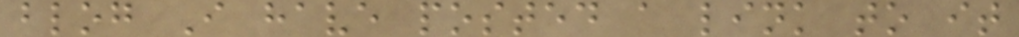blog I have posted a link to it
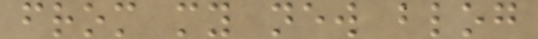from my new blog
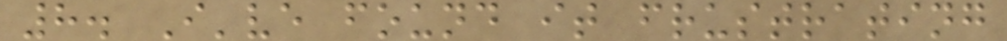8. I've found it frustrating
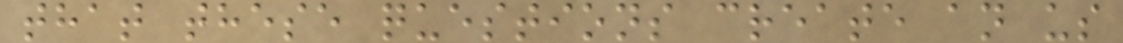that these questions create an us
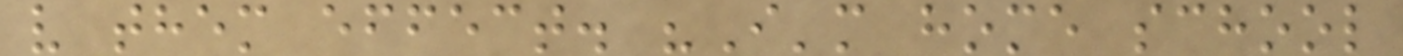v them effect. "I'm home school
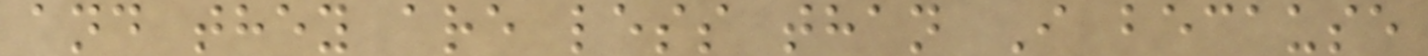and they are less than I because
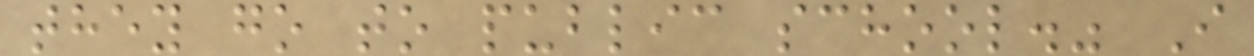they go to public school." I
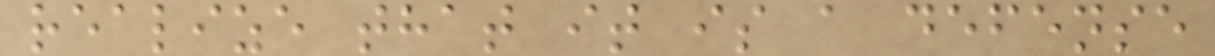realize that it is a defense
